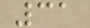31
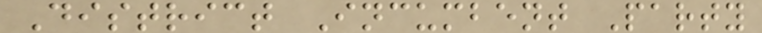District Incumbent Party
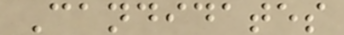Candidates
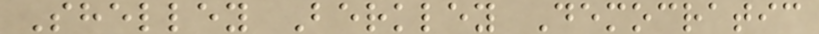Shelley Berkley Democratic
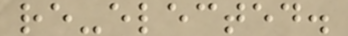re-elected.
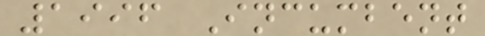1996 Incumbent
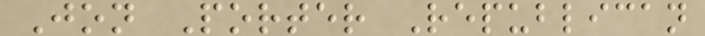Jon Porter Republican
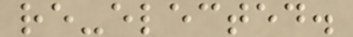re-elected.
